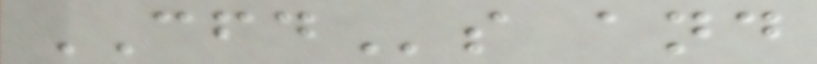CFDs and
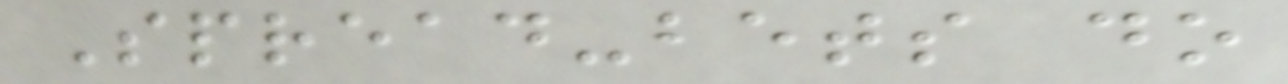Spread-bets do
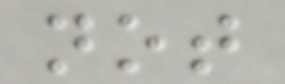not
